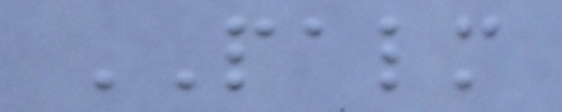PALM
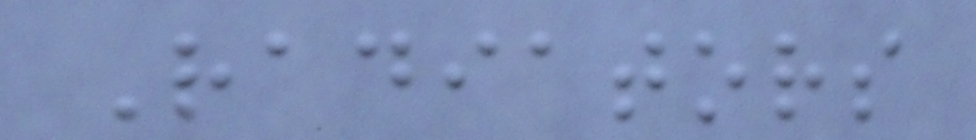Radiators
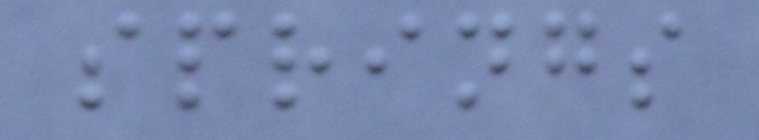springs
